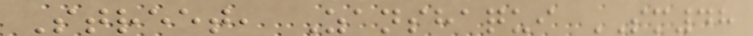Street, Zanshaqui SM48
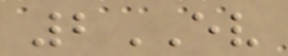2EV
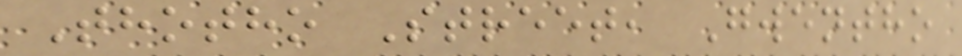Thotho Street, Gwentho
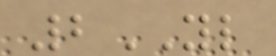2YL
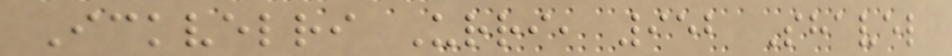Ickvelri Urri, 952 Shavel
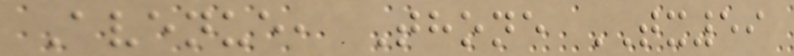Avenue, Thone TX59
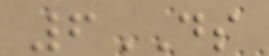6DS
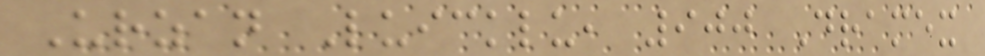Urzan Luicklu, 900 Dramex
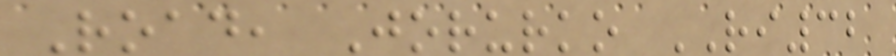Road, Jorurko RI32
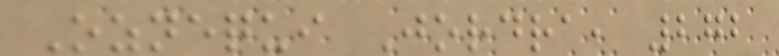Oznequi Jordra, 272
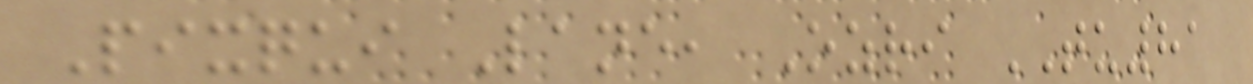Pixqui Lane, Ozri TU81
